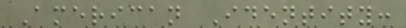American Identity:
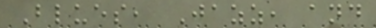Blues, Jazz, and
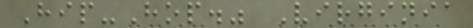Hip-Hop." Virginia
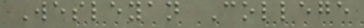Wesleyan College
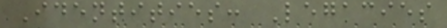Identities: Legacies
